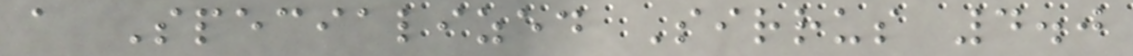a Specialized Sirrus 4.0
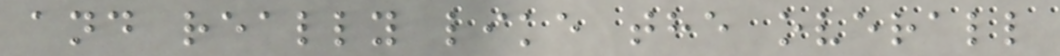and really like the overall
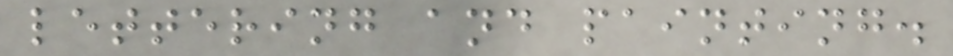lettering and painting.
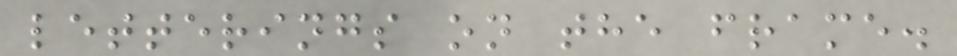letterings on the frame.
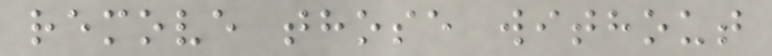remove those without
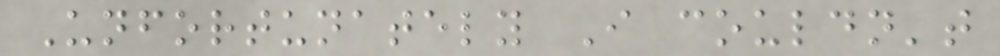Unfortunately I couldn't
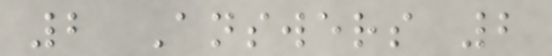2 Answers 2
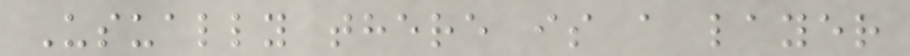Usually there is a layer
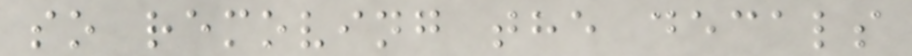so removing the decals
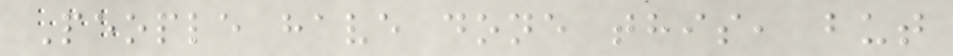People have done this, but
